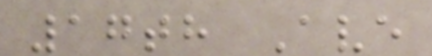17th Ave
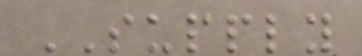SUPPLY
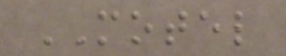MOTEL
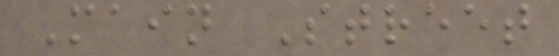Main Street
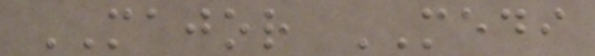MAJOR MEDI
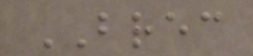BREC
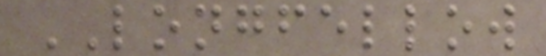LONGFELLOW
